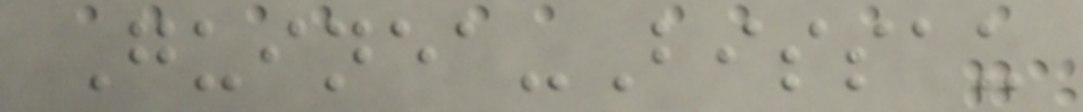Guinea-Bissau
